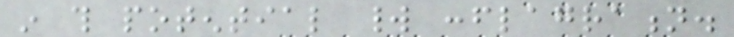in this potential world conflagration.
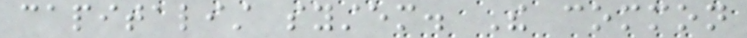capitalist system. The common
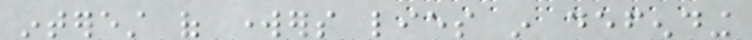interest of workers lies in defending
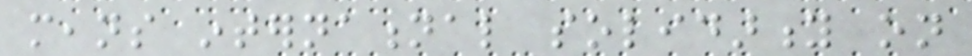means international solidarity on
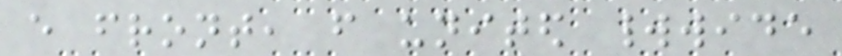every front, from united worldwide
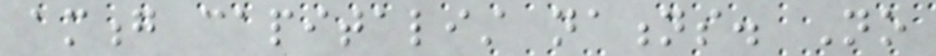among capitalist nations. No
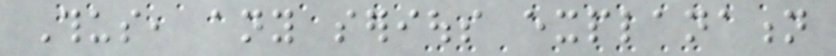Thus, any serious explanation
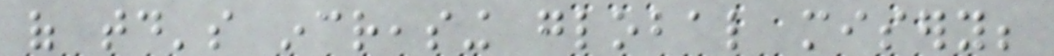of today's increasing global misery;
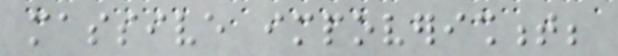massive impoverishment;
